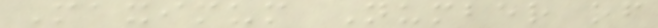Maximum Number of
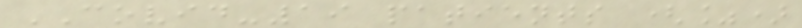COVID-19 patients (%)
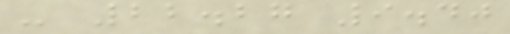- 22.27 9.40
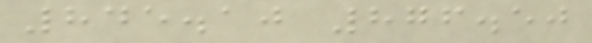845.10 876.50
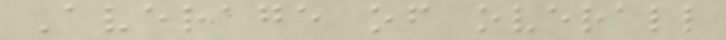Average of overall
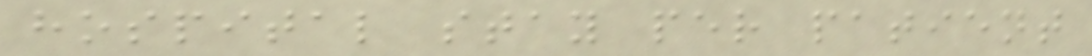hospital stay per patient
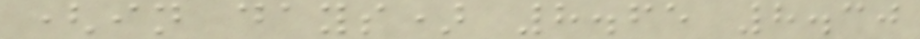(in days) 8.65 8.30
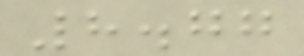8.77
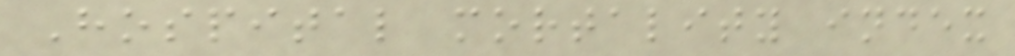Hospital mortality index
